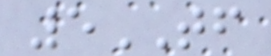5TF
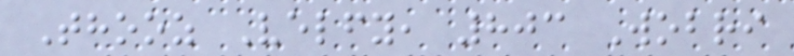Thooz Velfy, 803 Wobri
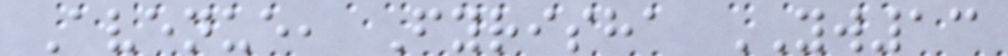Avenue, Fyrisha YW13
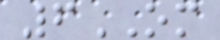6OM
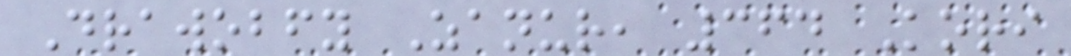Drawobfy Zanur, 364 Kori
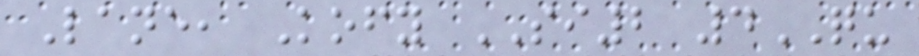Lane, Kofy SI2 4QU
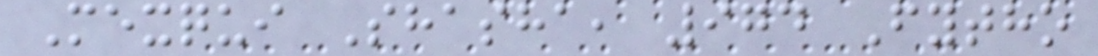Mexqui Shasha, 974 Fytho
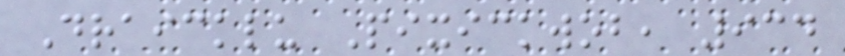Draicklu Pixickwob, 934
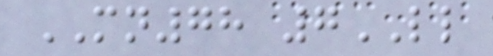MN78 7LL
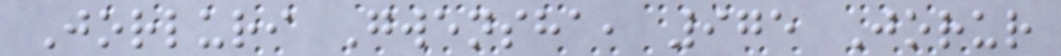Jorluri Gwensha, 975 Jorur
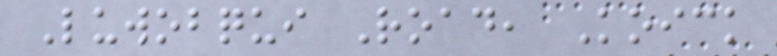Luwobqui Road, Koick
